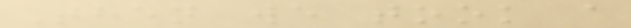Then we took a
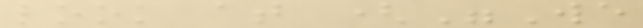look at ("We
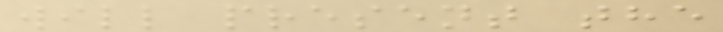will present the
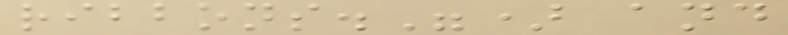ribbons.") and
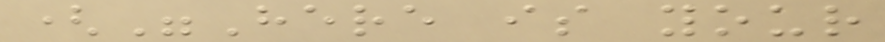("Here is your
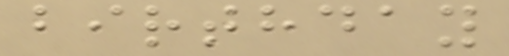birthday
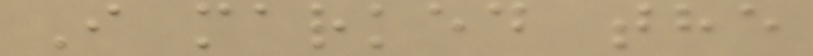I marked the
